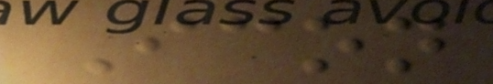Icon
